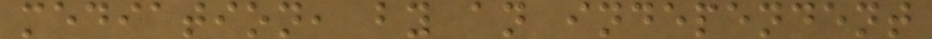mediation, by an independent
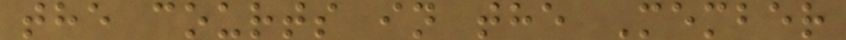the courts in the Member
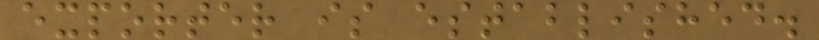exporter is established.
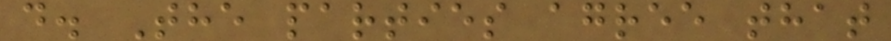d. The parties agree that
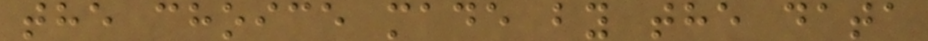the choice made by the data
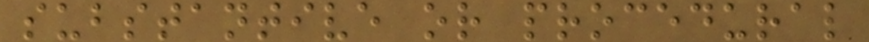substantive or procedural
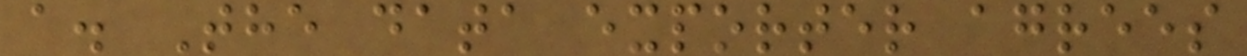a. The data exporter agrees
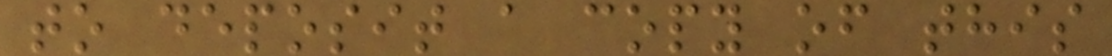to deposit a copy of this
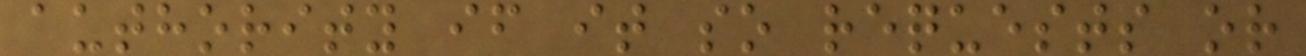authority if it so requests or
